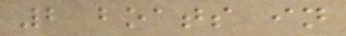2 boats in
